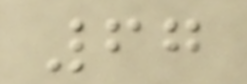67
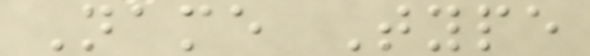Name Type
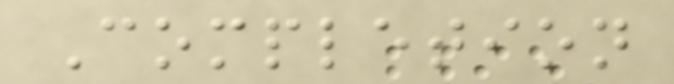Completion
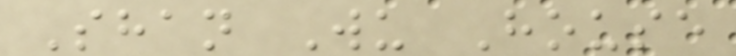Shan Wu House
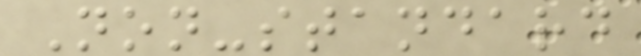Non-standard
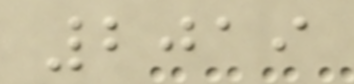2019
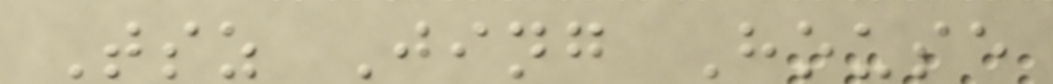Tsz Jing House
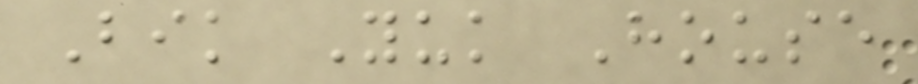Bik Yuk House
